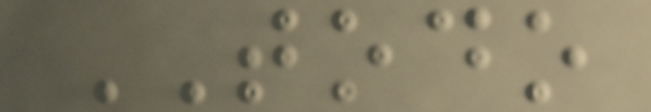TODO
